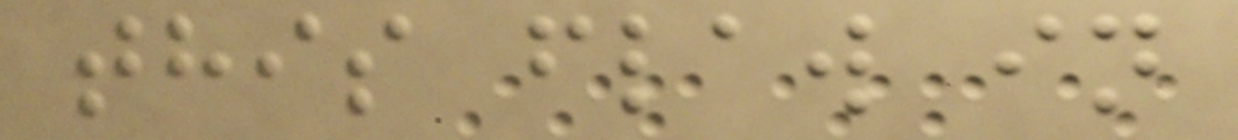this flaw in
